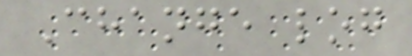Change log
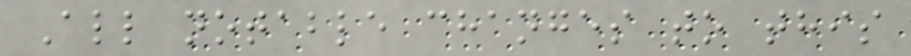All notable changes to this
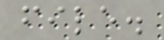file.
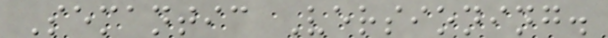Semantic Versioning.
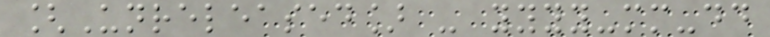[Unreleased] - yyyy-mm-dd
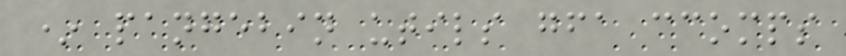* pangebin utils gfa ccomps
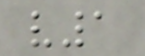v1
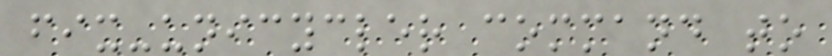fix-unicycler command to
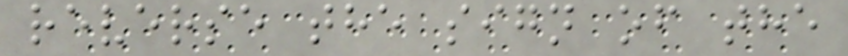reverse the sign of the
